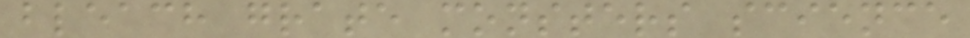bleach grate monsters science
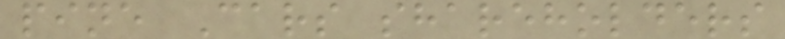pine Cars shareholders
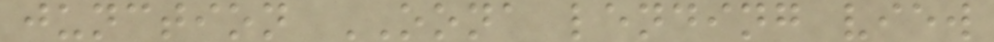junction OONA lending view
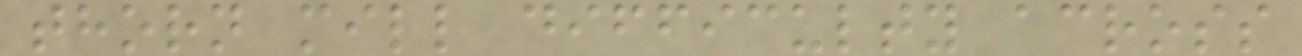thorn mill difficulty across
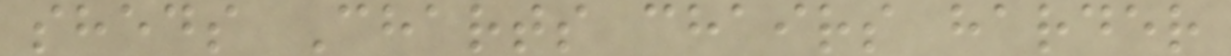sheds Charts chairs harder
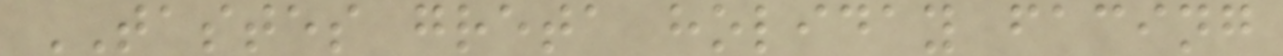TASTES greta holiday facing
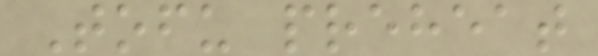Tofu preheat
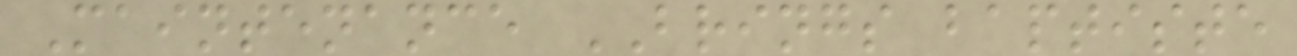Maintenance BRINGS baptiste
